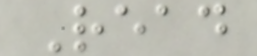Read
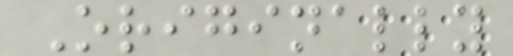Originally
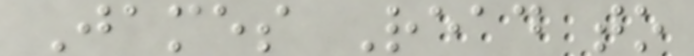James Read to
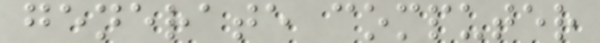generate computer
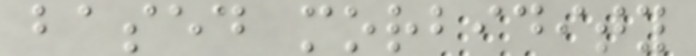based morbidity
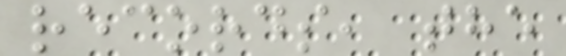records, the
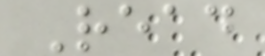Read
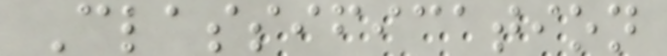Classification
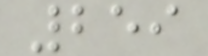259
